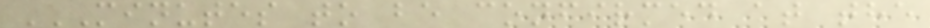MINUTES TO BE CONFIRMED AT THE
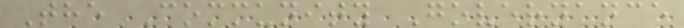The Community Governance
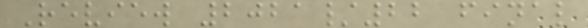Review 2021/22 final
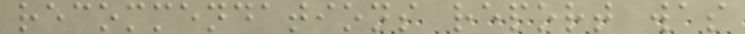recommendations report was
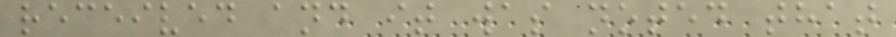received and it was noted that
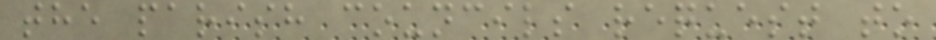the parish councils request to
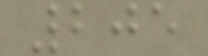205
